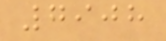7908
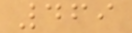469
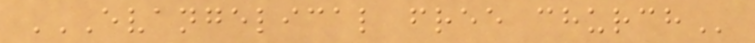EVANGELICAL FREE CHURCH
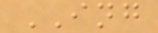ING
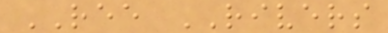REE RIVERS
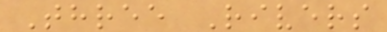Three Rivers
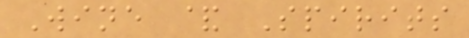Wine & Spirits
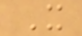X
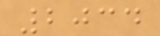2034
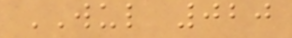WUL 020
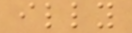illy
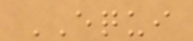EQUI
